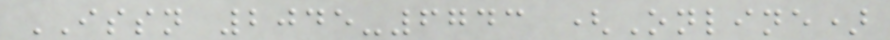ISSN 2045-6743 (Online)
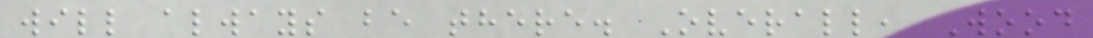will always be there. Overall, Wood
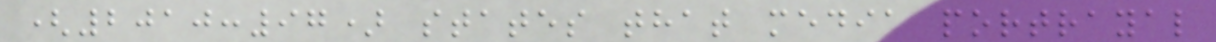(2010:97) states that media portrayal
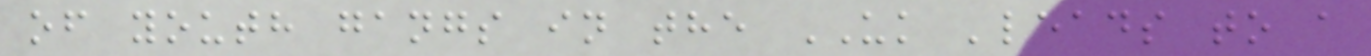of youth gangs in the UK 'leads to a
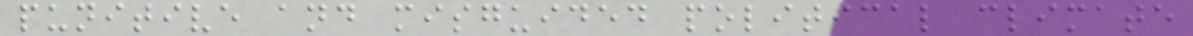punitive and misguided political climate
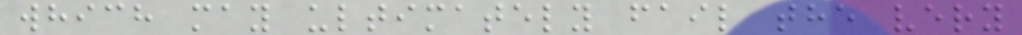which may ultimately fail the very
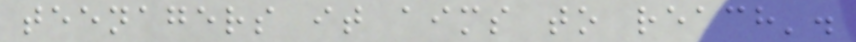teenagers it aims to reach'.
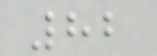82
